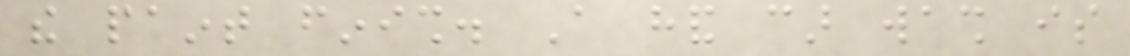the paint finish. A hand car wash is
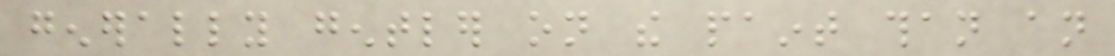generally gentler on the paint than an
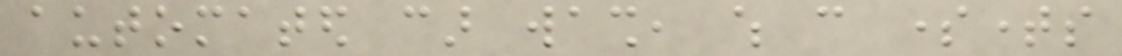automated car wash, which can sometimes
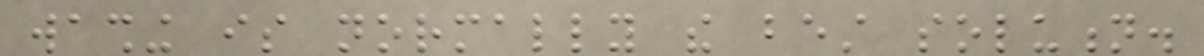washing is normally the best solution.
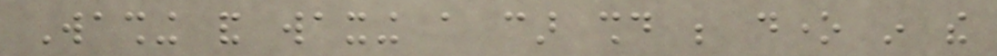Washing and waxing a car should be done in the
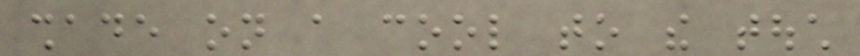shade on a cool to the touch
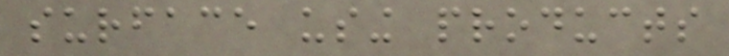surface using products
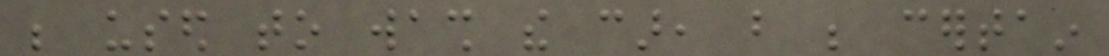be used to wash the car, but be certain
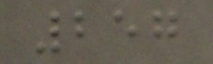257
